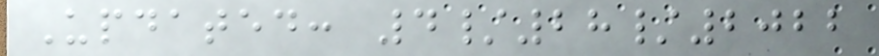Updated: 4/28/2022
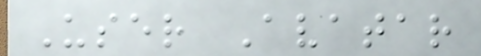User Avatar
